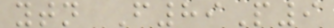ytn F89P9
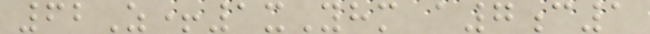62Z+1xYhm a7c1
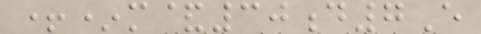+*m&30d7E
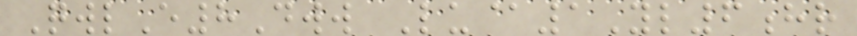QwlE8Dww Lu@1Yl6hr
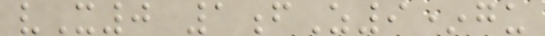vX0 1fZ9*gu
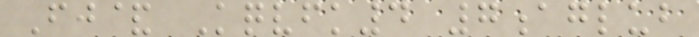Fj& Kqvfk4 7aglub
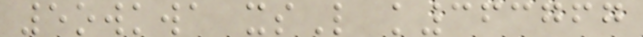5owkwa xsL k363767
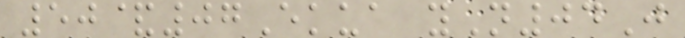50&07Ekua yN04J
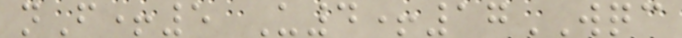nF+5 U4+17WQC
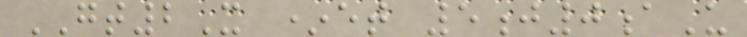GT2X *et 5j0aU
